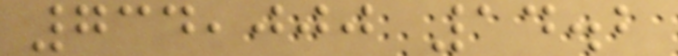734,000 14.2
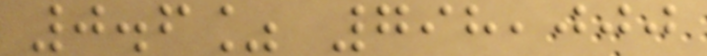0.6% 798,000
